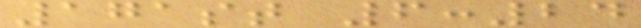171st 6:24
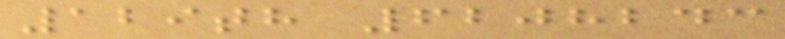129th 6208243
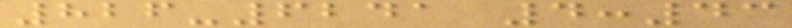826-6241 4:43
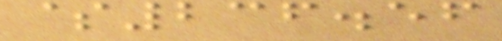$236.56
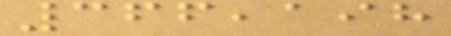366,198
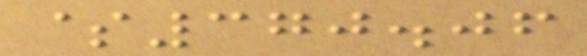$370.06
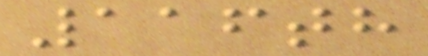116th
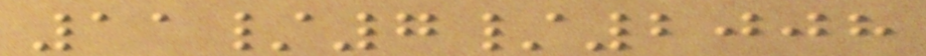11/7/2008
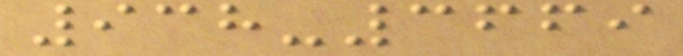938-3669
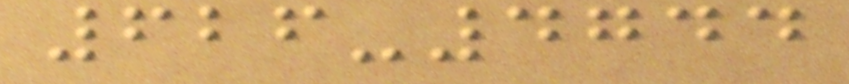626-4744
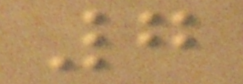7
